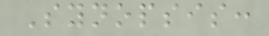Synopsis:
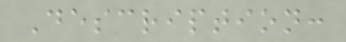Description:
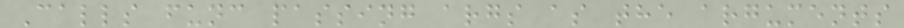Calls func passing args as the arguments
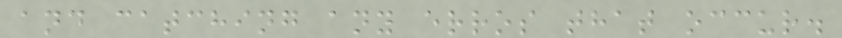and catching any erros that occur.
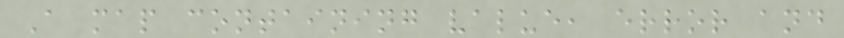A map containing value, error and
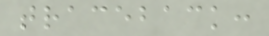traceback:
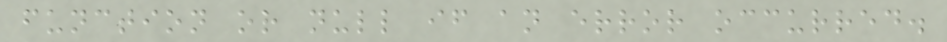function or null if an error occurred.
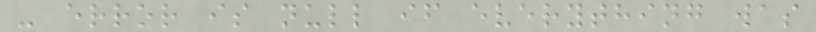- error is null if everything was
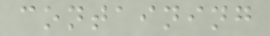containing
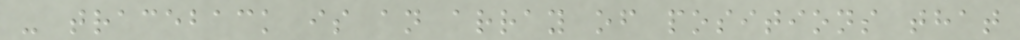- traceback is an array of positions that
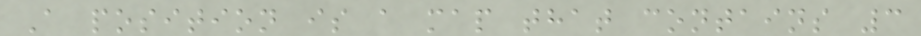A position is a map that contains 3
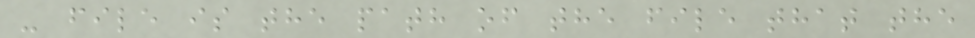- file is the path of the file that the
